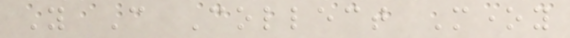You Can Collect Money
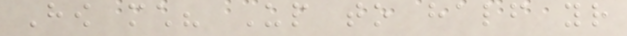How much? Up to half your
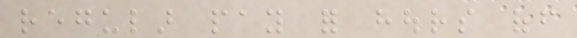regular pay for hours off
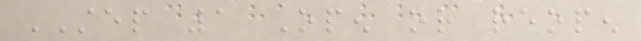STEP 1 Open or reopen
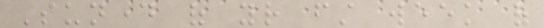Sunday of your first week of
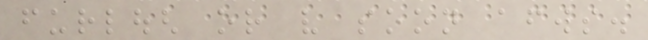furlough or very soon afterwards.
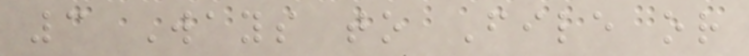3 Ways to File or
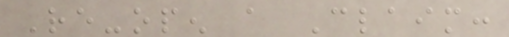Re-open a Claim:
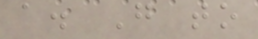a. Go to
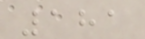181
